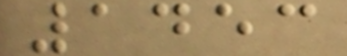1453
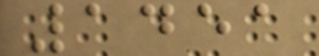1451
